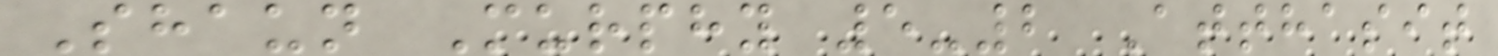Shaun Murphy 5-2 Atthasit
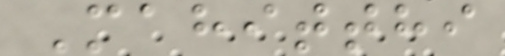Mahitthi
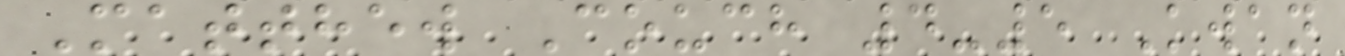Matthew Couch 4-5 Kwan
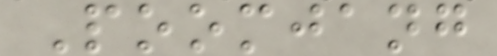Poomjang
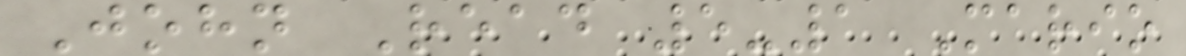John Read 5-1 Mario
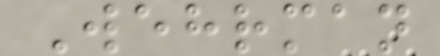Wehrman
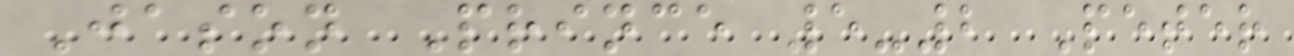Jason Prince 5-2 Peter
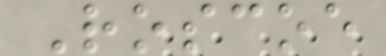Roscoe
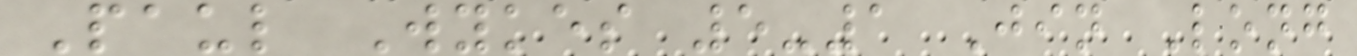Paul Wykes 5-1 Jin Long
